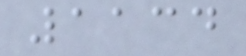1134
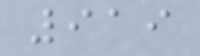919
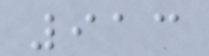913
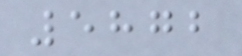5872
